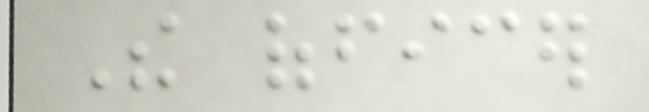The officer
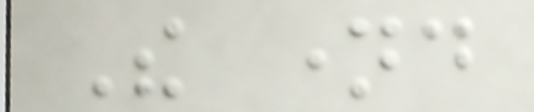The named
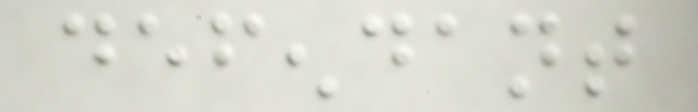defendant
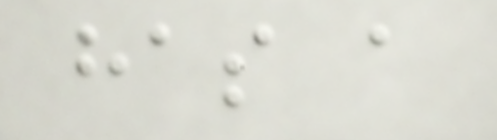has a
